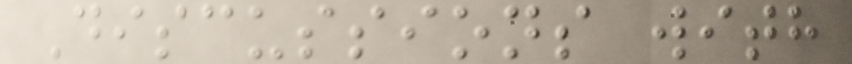Discussions with
